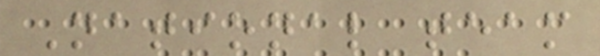National team
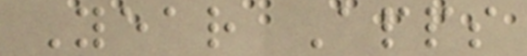Year Apps
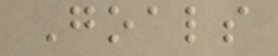Goals
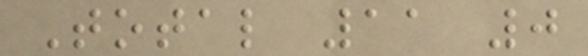Total 11 0
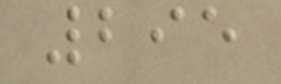295
